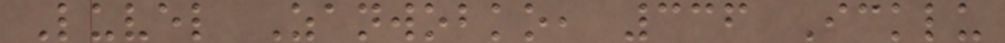Luvel Zanwobko, 336 Icklu
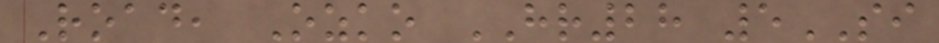Road, Ozko HR28 5SI
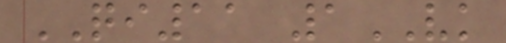QI11 1VK
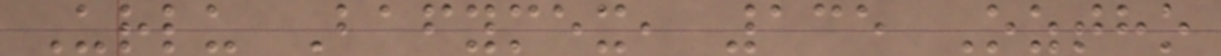Urlu Bafymex, 135 Oztho
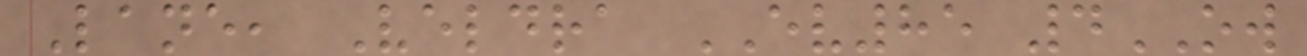Lane, Veldra EV85 4OW
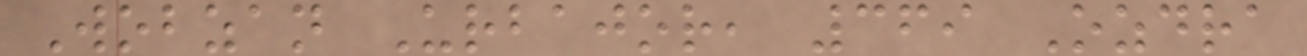Wobzan Urbajor, 369 Ozdra
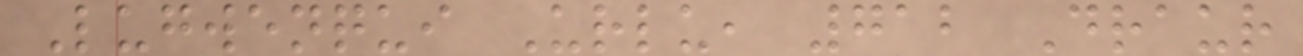Lugwenqui Urlu, 712 Draur
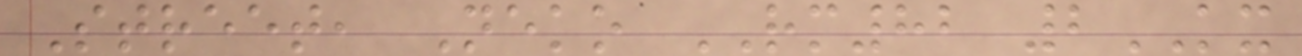Street, Neko RM82 2KX
